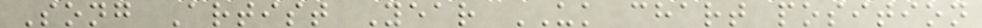Song Artist Year UK chart position
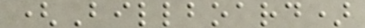(Billboard)
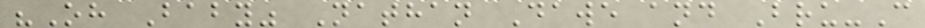"Oh Baby" Nathan Dawe and Bru-C
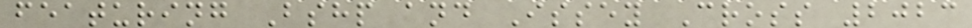featuring Bshp and Issey Cross 2023
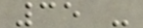35 -
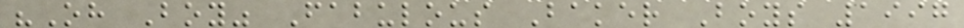"Oh Boy" Fabulous Baker Boys 1997
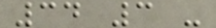34 3 -
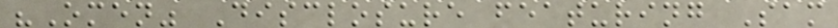"Omen" Disclosure featuring Sam
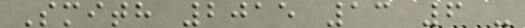Smith 2015 13 6 -
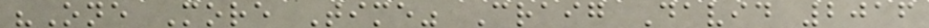"One More Time" Craig David 2016
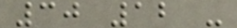30 12 -
